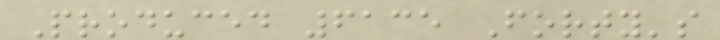Produced 6135 Forty's
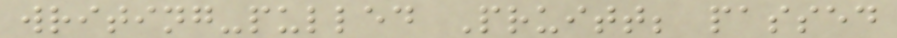writing-pulled Pruitt; passed
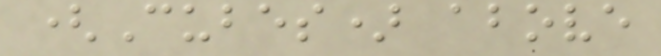(Cubes) above
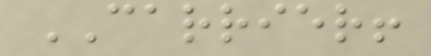CARRIER!
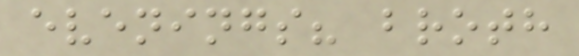evenings? broth
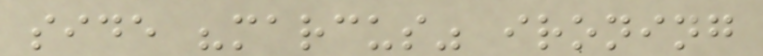side "marcus" ironing
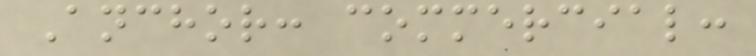Anchor: commercial:
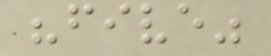"five"
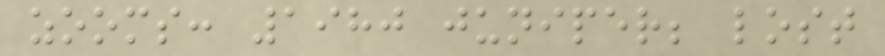zooms: 1980 juniper; lost
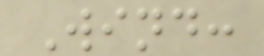Wind:
